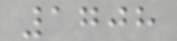1708
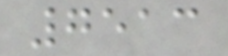7513
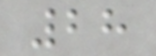28
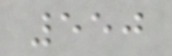550
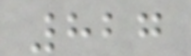827
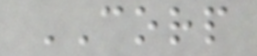CORP
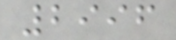2996
